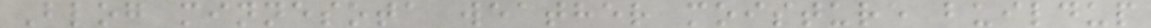Blog minnesota weather moisture buildup
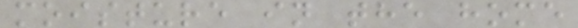moisture in the home
